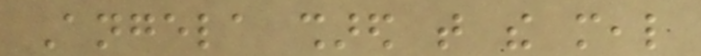Angela shared that the meal
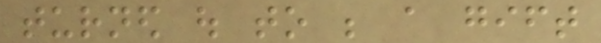turned out to be a gift
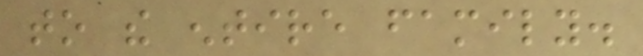to the entire family.
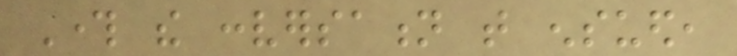Through the conversation that ensued,
